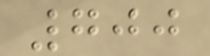700
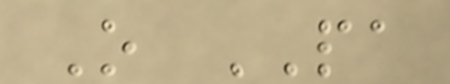O PA
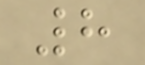8
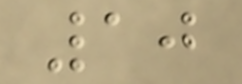10
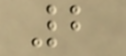2
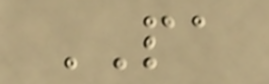PA
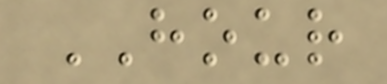HOUR
